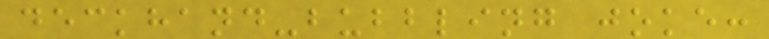deckhand-bubbling joke:
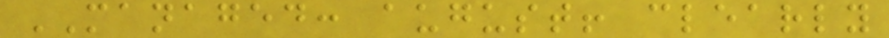MANAGED: august! clearly
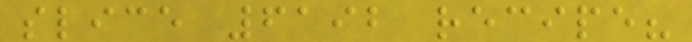slice 6192 recipe?
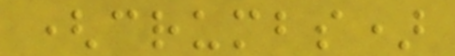(crumbs)
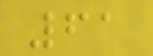61
